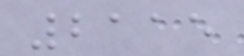2115
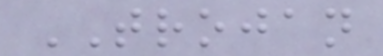TROJAN
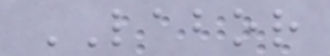LABOR
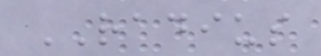RADIUS
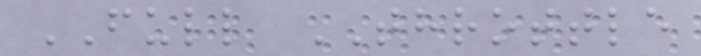FULL THROTTLE
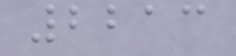2213
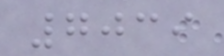7039
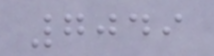7049
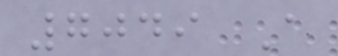7049 A
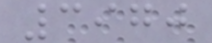3970
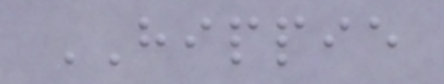HIPPIE
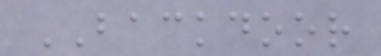BACKDOOR
